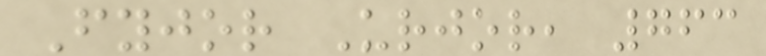Fyjor Urjor, 763
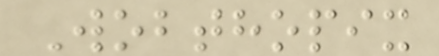Wobthopix
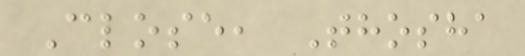Close, Thosha
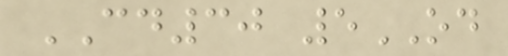CD30 5OD
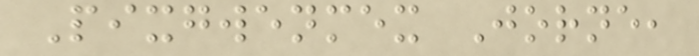Pixgwenmex Jorne,
